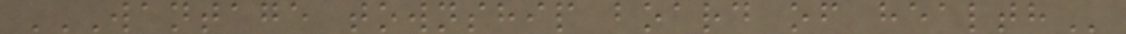WANTAGE TOWNSHIP BOARD OF HEALTH
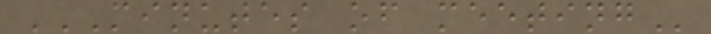MINUTES OF MEETING
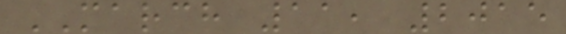MARCH 11, 2015
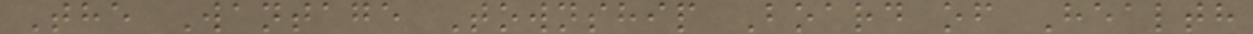The Wantage Township Board of Health
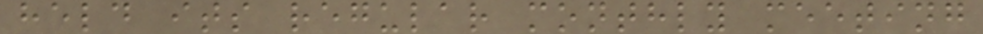held its regular monthly meeting
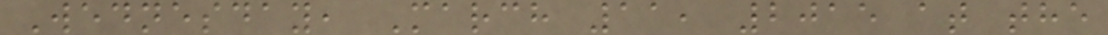Wednesday, March 11, 2015 at the
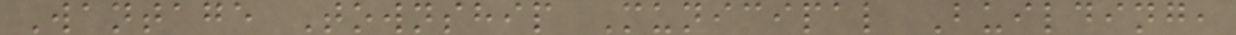Wantage Township Municipal Building,
